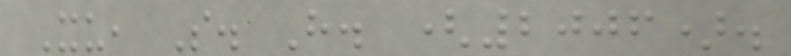Xu, S. H. (2006).
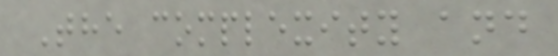The complexity and
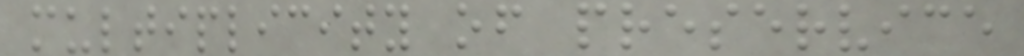multiplicity of preservice
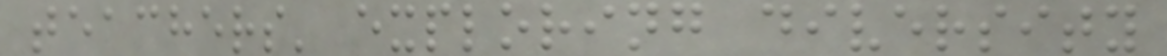teachers' exploring diversity
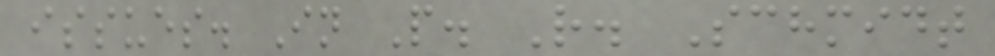issues. In P. R. Schmidt
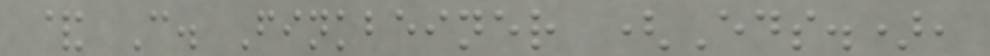& C. Finkbeiner (Eds.),
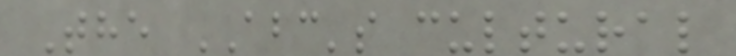The ABC's cultural
